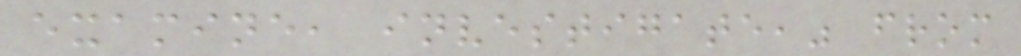examine, investigate," from
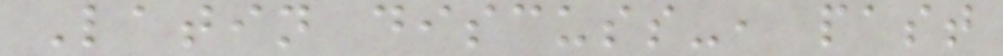Latin discuss-, past
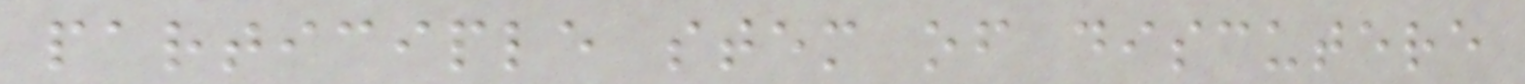participle stem of discutere
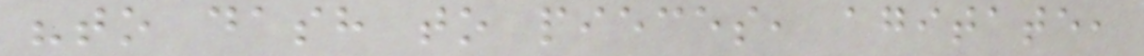"to dash to pieces, agitate,
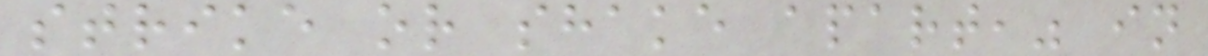strike or shake apart," in
